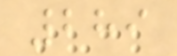289
